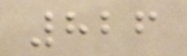826
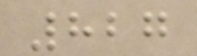827
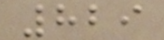829
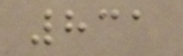831
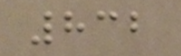832
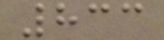833
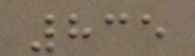835
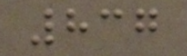837
